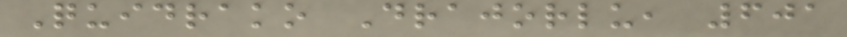Quidrako Drajorlu, 601
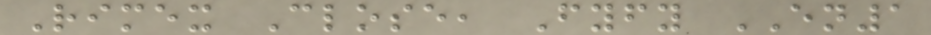Rimex Close, Fyfy EN1
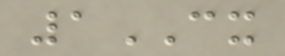1CX
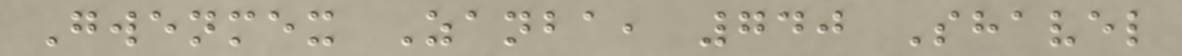Gwenmex Zanba, 740 Shavel
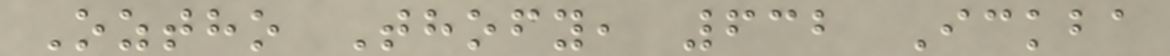Oztho Thofy, 632 Ickba
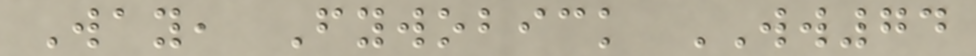Way, Fywobick WW74
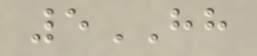5HH
